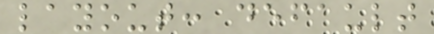layout: default
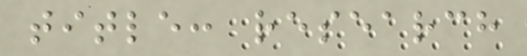title: research
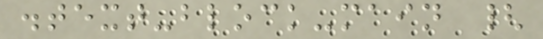.text-block-main {
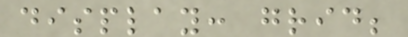display: grid;
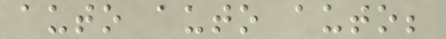auto auto auto;
